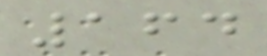164
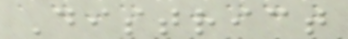District
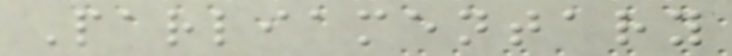Parliamentary
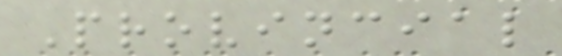Provincial
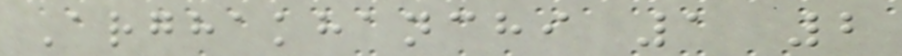Arghakhanchi 1 2
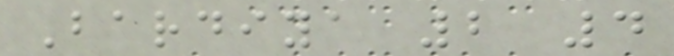Bardiya 2 4
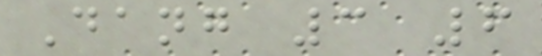Dang 3 6
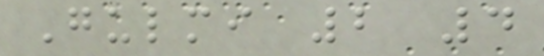Gulmi 2 4
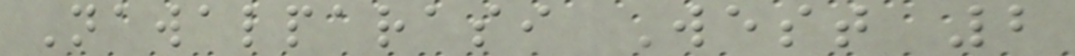Nawalparasi West 2
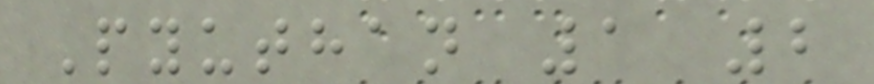Pyuthan 1 2
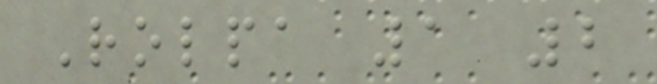Rolpa 1 2
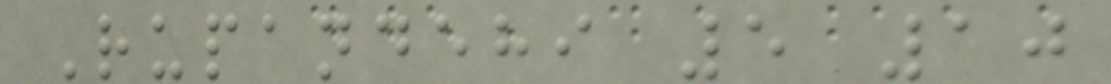Rupandehi 5 10
